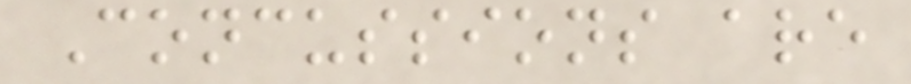Concussions are
